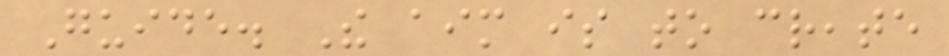Guide. The aim is to create
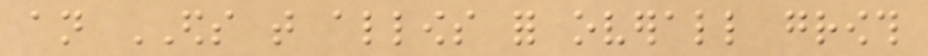an EDS that allows for overall growth
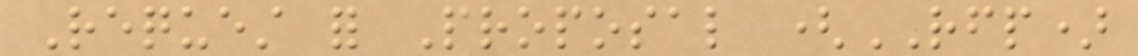Request for Proposal (RFP)
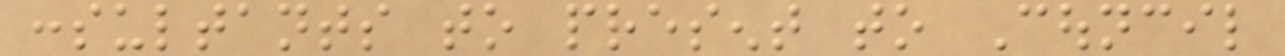consultants to present to Council
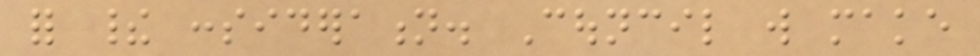for their consideration. Council will make
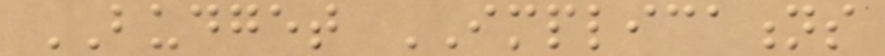BUDGET IMPLICATIONS
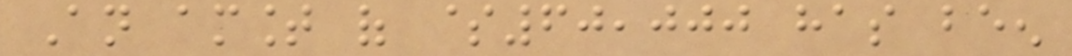An amount of $60,000 has been
